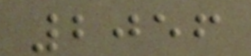2056
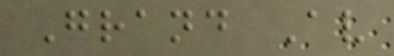Grand Av
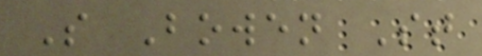S Bowen St
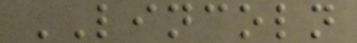LINCOLN
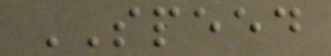SPEED
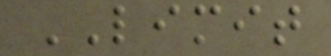LIMIT
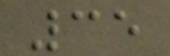35
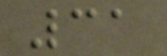31
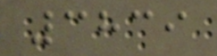3839
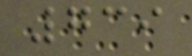739
